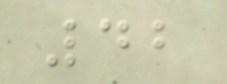42
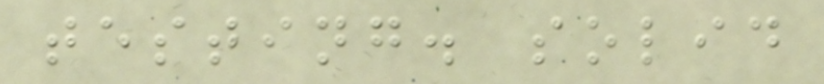testing. solid
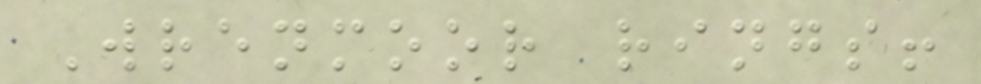Wrenmoor rings!
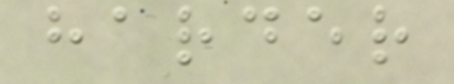harder
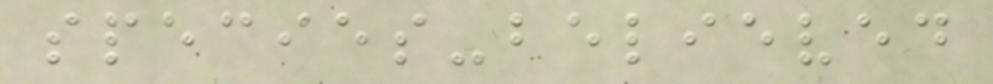species-believed
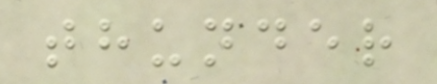thunder
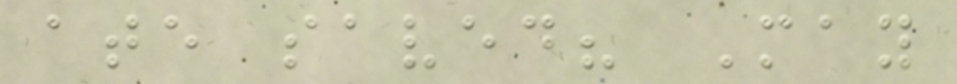ate saved? May
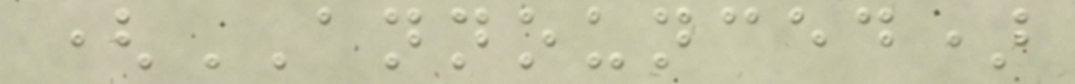(ANNOUNCED)
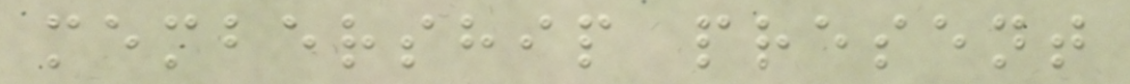membership present
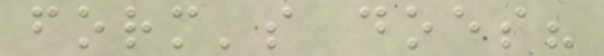form's does?
